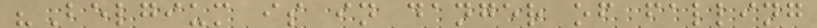"Belgium is in danger of falling
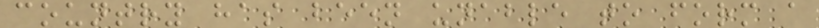country has been unable to form a
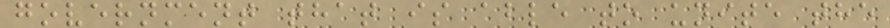government that is able to unite the
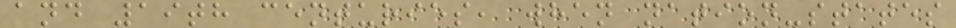and 19th centuries, when nation-states
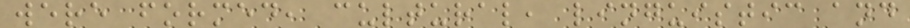were formed, cultural, linguistic and
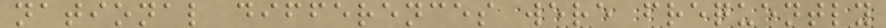national differences were frequently
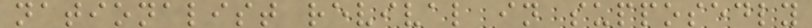nationalist revival in supposedly
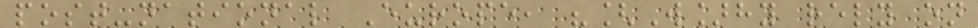post-national Europe, "[W]hy rely on
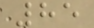85
